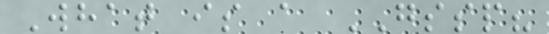What is a GSSP?
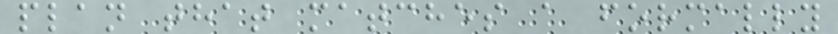plan that matches a formally
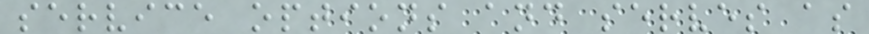service options and serves as
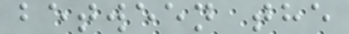between the
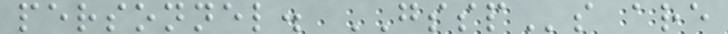personnel. GSSPs are
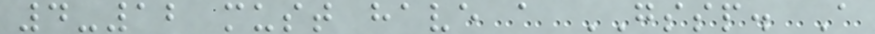4-12 must have a GSSP. A
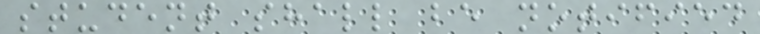student shall be notified
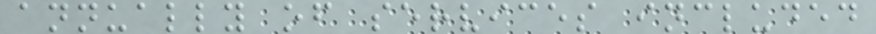annually of services included
